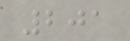201
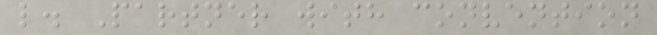l. Partner with convention
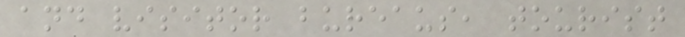and visitor bureaus, tourist
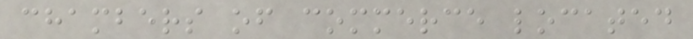chambers of commerce located
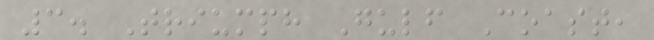3. Triumph Gulf Coast,
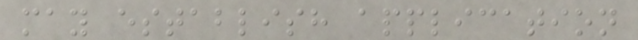may establish application
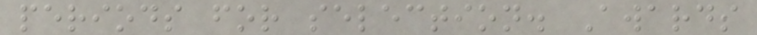periods for selection. Awards
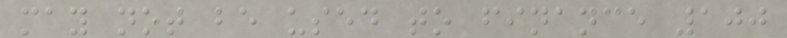may not be used to finance 100
